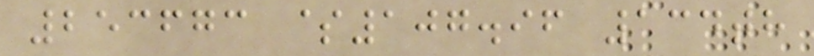253673 $107.96 134th
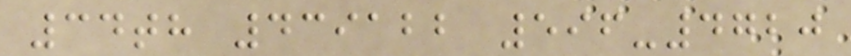34th 439122 596-4720
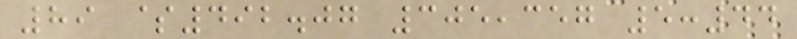89 $492.07 305,357 5:44
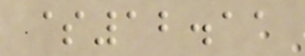$12.11
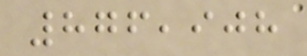876,908
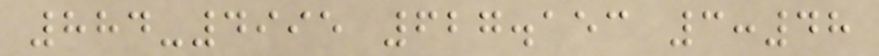884-4995 627.153 3:48
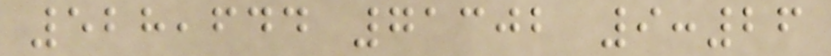528,644 71302 9:26
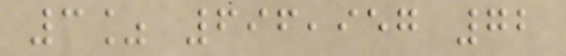3% 696,957 72
